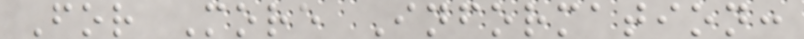For More Information:
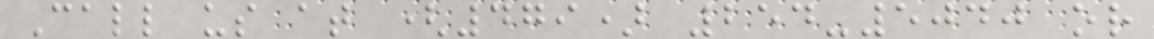Call us at (479) 254-5040 or
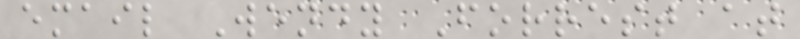email Wendy Forrest at
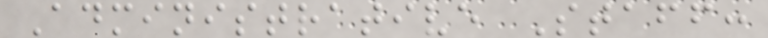Administrative Staff:
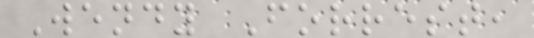Wendy Forrest,
